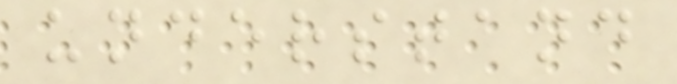understand
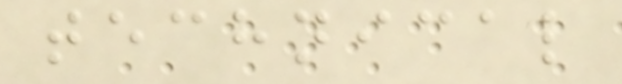technical
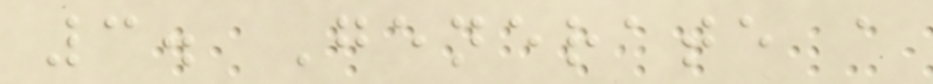3. Generate a
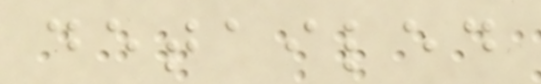detailed
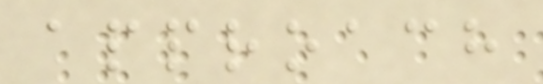approach
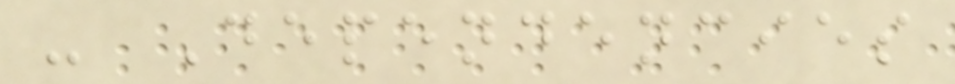- Dependencies
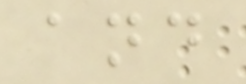and
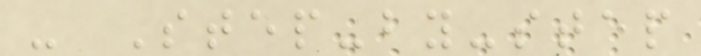- Step-by-step
